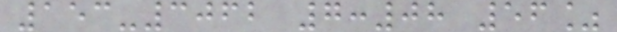153-3062 7:08 56%
